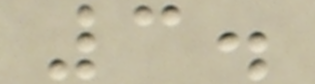3.
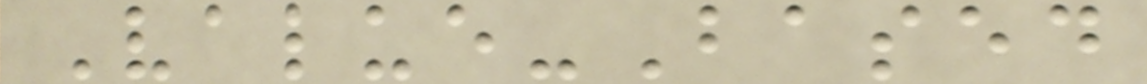Value-Based
